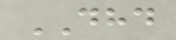DHD
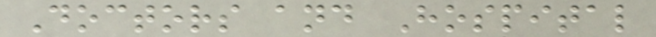Doctors and Hospital
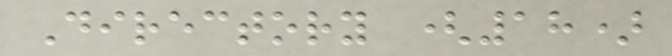Directory (18)
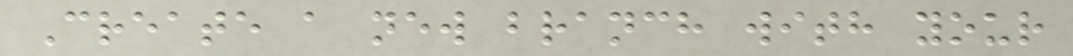Create a new branch with your
